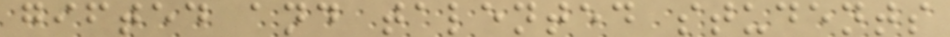gifted and talented students
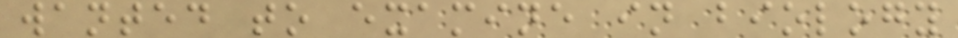wanted to examine in biology
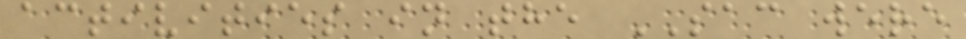activities in the SAC were
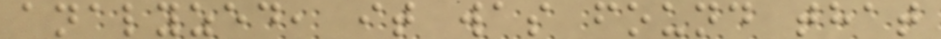analyzed, it was found that
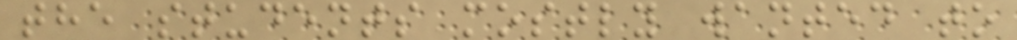the students mostly wanted to
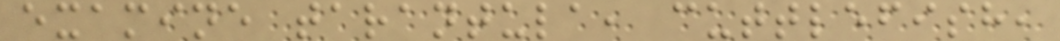examine tarantula, cuttlefish,
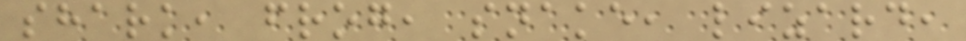shark, frog, snake, lizard,
